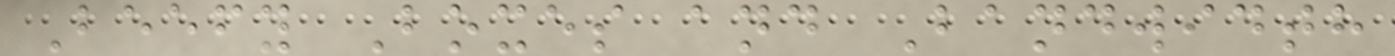Beefy Boxes and Bandwidth
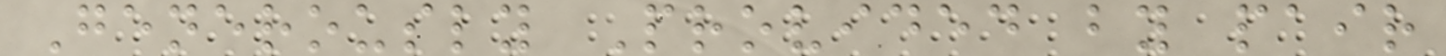Generously Provided by pair
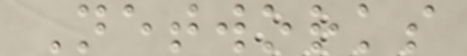Networks
